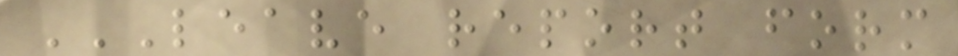LEAVE REPORT FORM
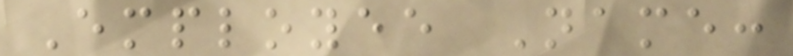Employee Name:
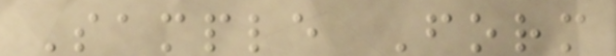Sample Form
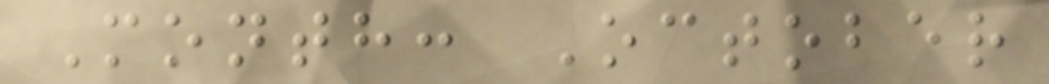Month: October
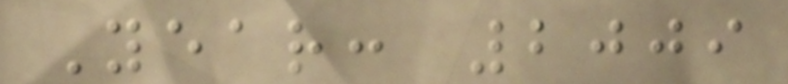Year: 2009
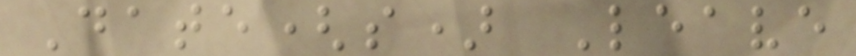Date(s) Leave
